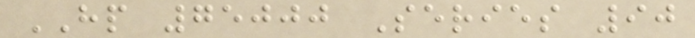HP 75000 Series 90
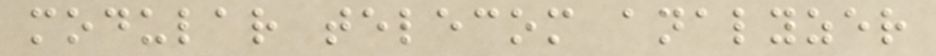modular telecom analyzer
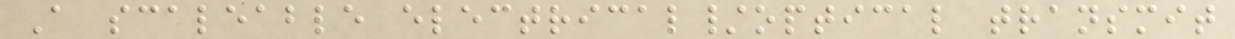A scaleable electrical/optical transmit
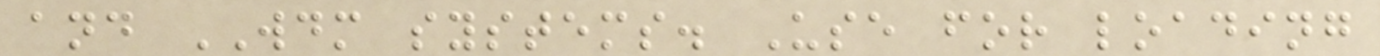and WDM systems. Use for loading
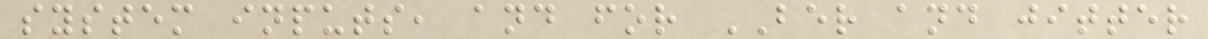system inputs, and for BER and jitter
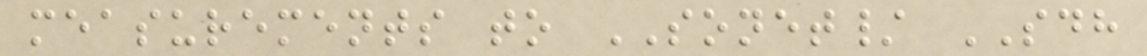measurements to SONET/ SDH
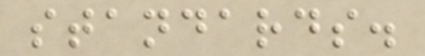standards.
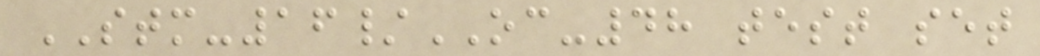STM-16/OC-48 test set
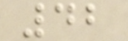42
